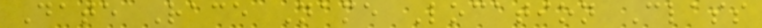Date Race Name Location Class
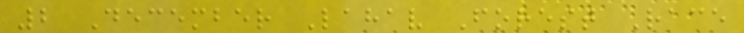2 December Lahav Forest Race
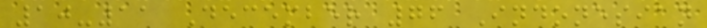10-11 December 76 Indonesian
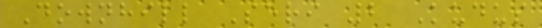Downhill Seri 2 Kudus
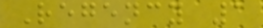Regency 1
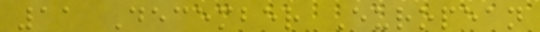11 December European
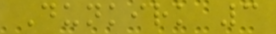Dunkirk 3
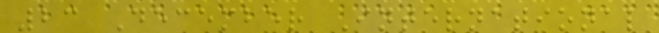23 December International
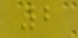2
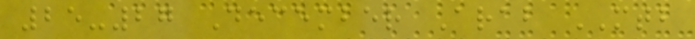25-27 December Arab MTB
